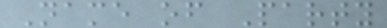Name of Party
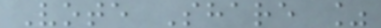Vote Share %
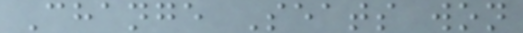Change Seats won
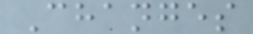Changes
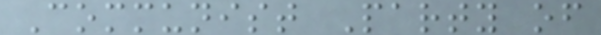Communist Party of
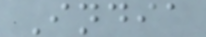India
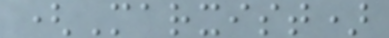(Marxist)
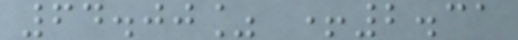64.00% +2.31
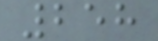258
